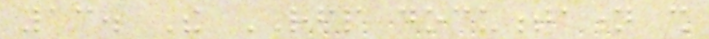13. The RFP documentation shall
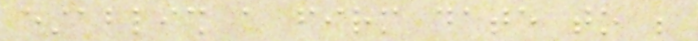establish a firm date to be
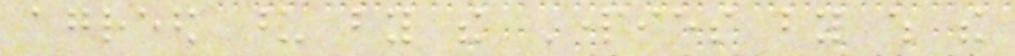agreed upon by the Parties by which the
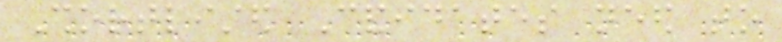Shortlisted Candidates need to
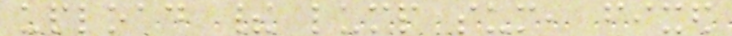upload their lump sum, fixed
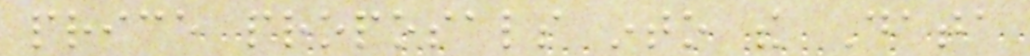price proposals into the Data
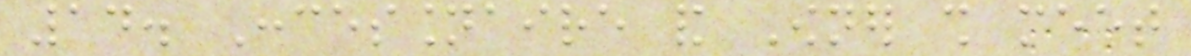14. Concessionaire and Owner shall meet
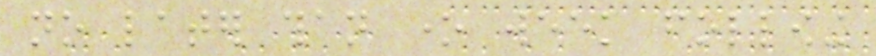no later than one week following
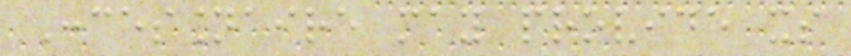Concessionaire may provide its
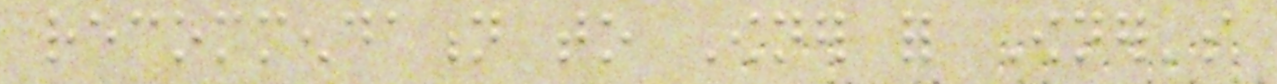recommendation to Owner for Owner's
